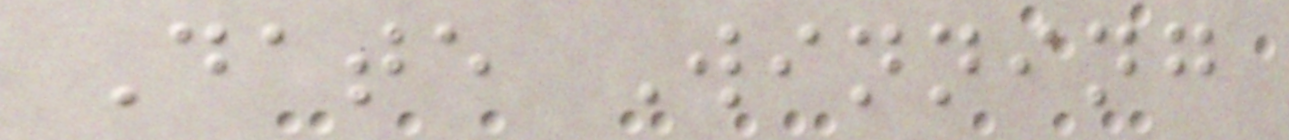Date Winning
